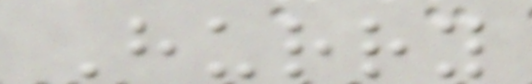Hurry
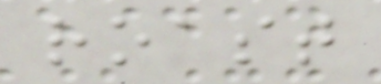roast
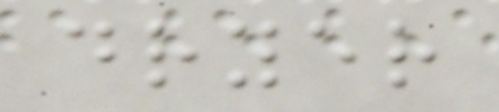dryer
